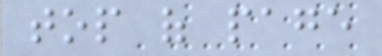top of page
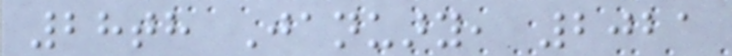28th January, 2021
